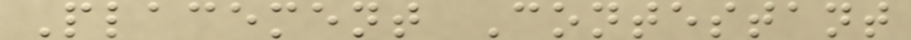Placement Contestant
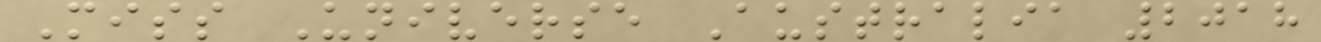Miss Universe Australia 2018
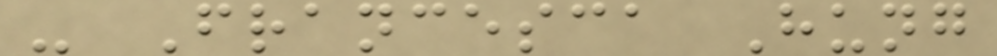- Francesca Hung
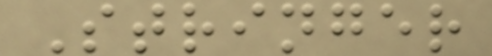Stringer
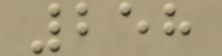258
